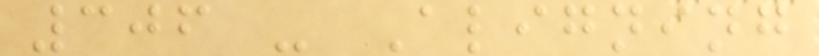306 - Aligning
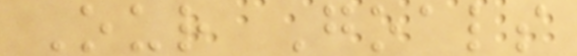Our Goals
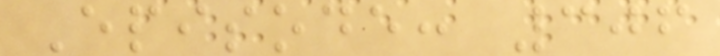Episode: 306
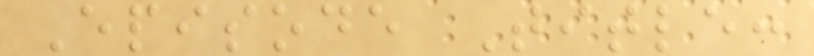Episode Title:
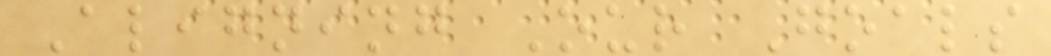Aligning Our Goals
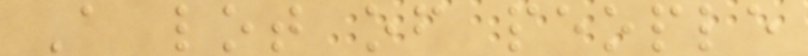A lot of people
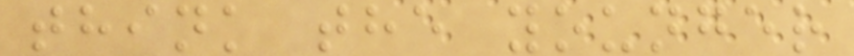think the younger
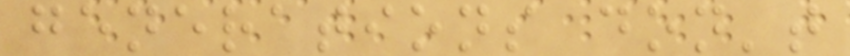generations don't
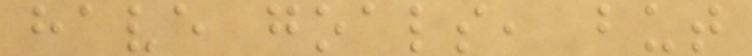have goals, but
